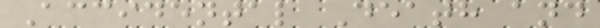Accidental Death and
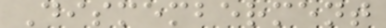Dismemberment
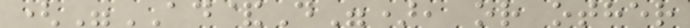("AD&D"), or other
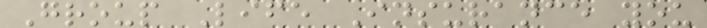Group Life Insurance you
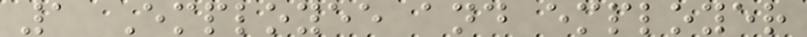1 Employee and employer
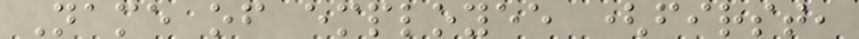Name of employee (first,
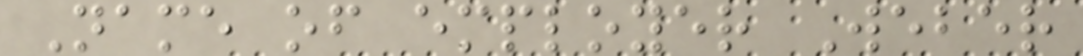Name of employer Weber
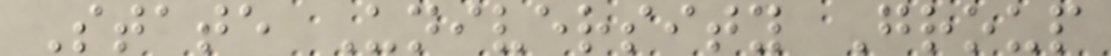State University Group
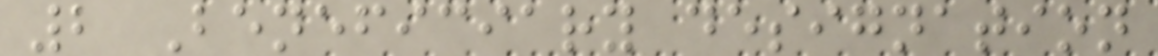2 Beneficiary designation
